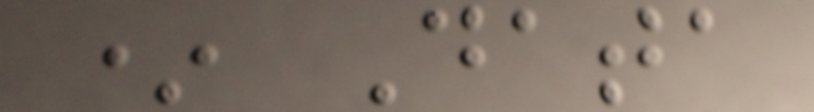* Data
